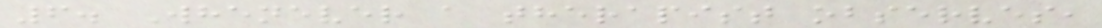6. Whenever a therapist observes,
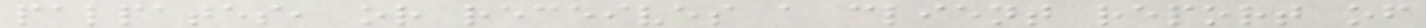palpates, or receives a client report of
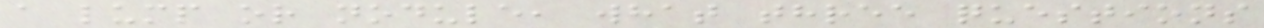a lump or nodule, what three questions
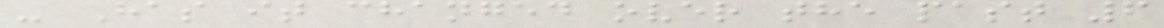- Has it changed over the past 6
